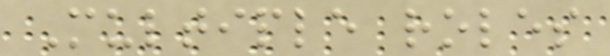Multiple roles
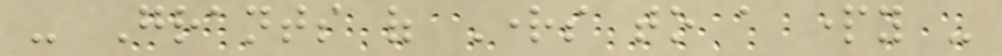- Grants of Rights to a party -
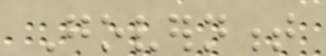Government
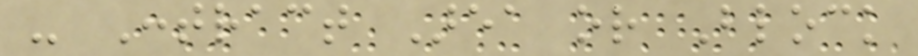- Contract Area or Block
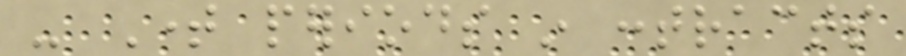- Time periods in contracts
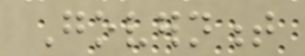Government
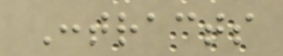Contracts
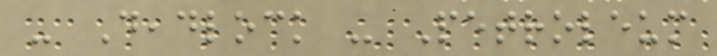- Deadlock - Petroleum
